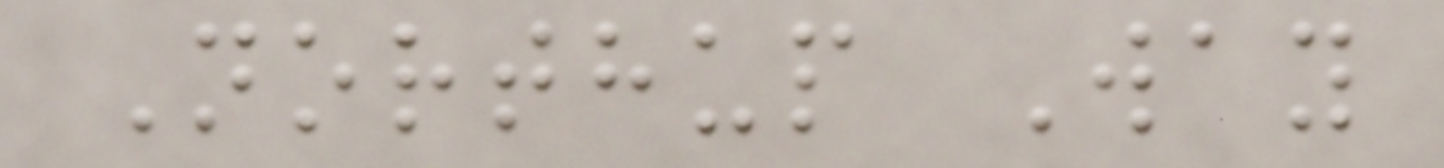Northup Way
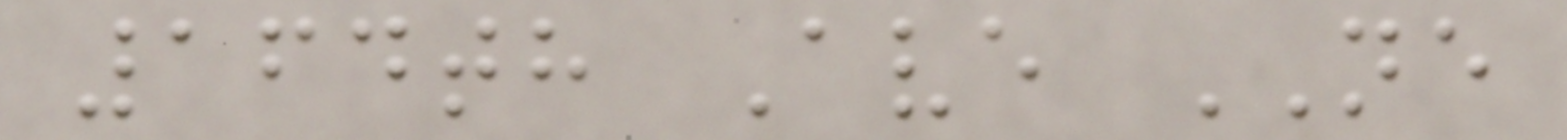164th Ave NE
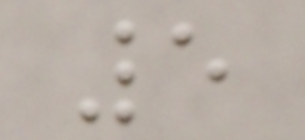5
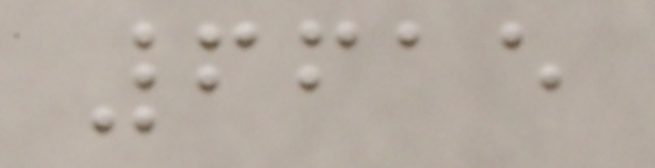6615
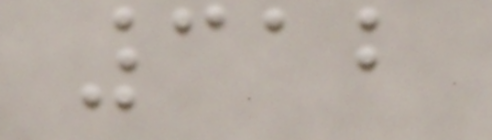312
